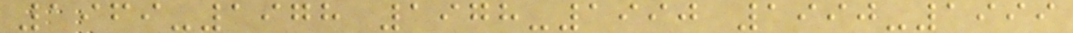1969-1978 1978-1990 1990-1999
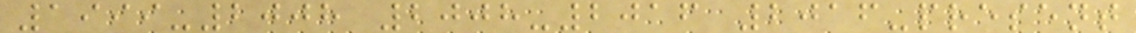1999-2008 2008-2016 2016-present
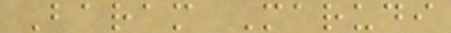Baram Marudi
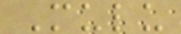Mulu
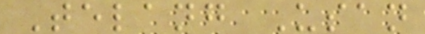Telang Usan
